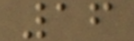16
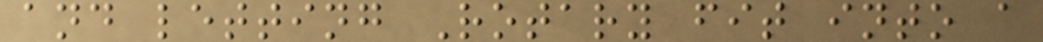and letting Rotary fit into a
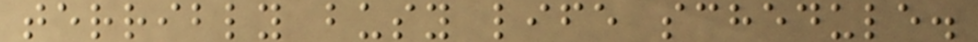terribly busy life schedule.
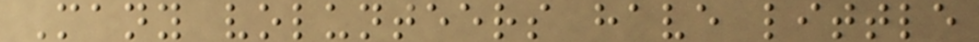Many volunteers have little
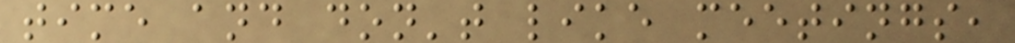time and don't like meetings,
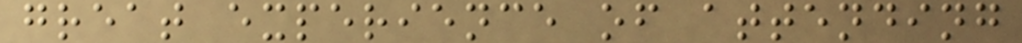great experience of attending
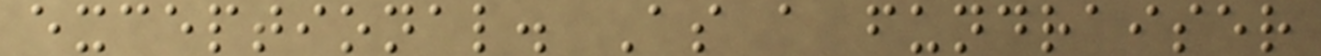exceptional. As a fundraiser
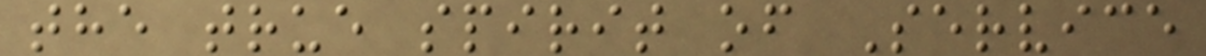the true spirit of Service
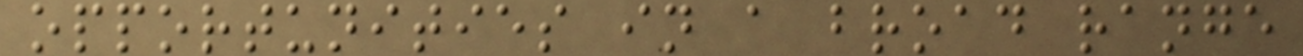opportunities in a broad range
